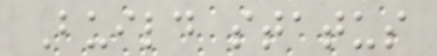Build status
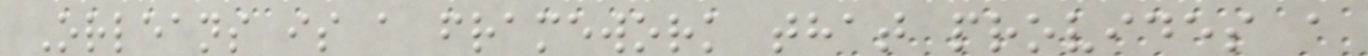Orleans is a framework that provides a
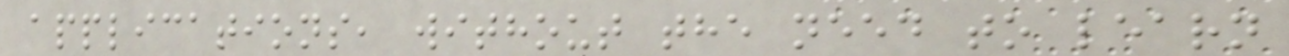applications, without the need to learn
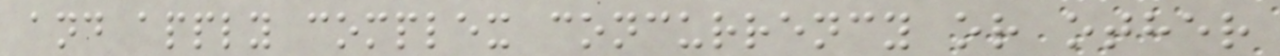and apply complex concurrency or other
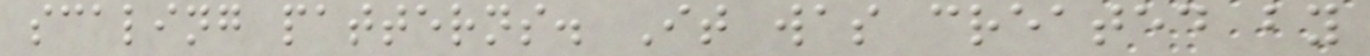scaling patterns. It was created by
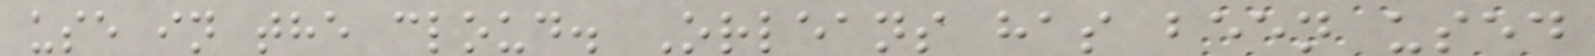use in the cloud. Orleans has been used
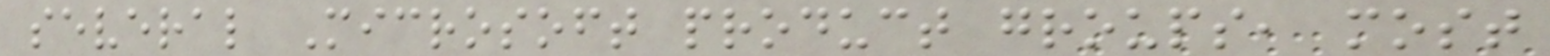several Microsoft product groups, most
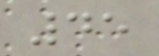45
